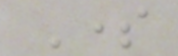Some
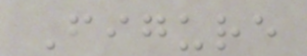Figure
